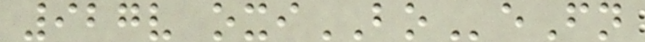927v oxiBOeFn
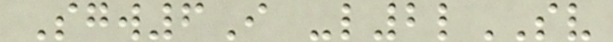Sgw6I -l2lSV
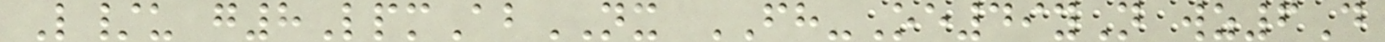L/u g8LpmAbNX FH-Oe49yN wz6D
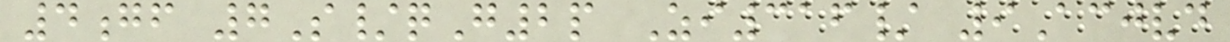4gf 7S/qG2p Zi316/ 9Acjvd
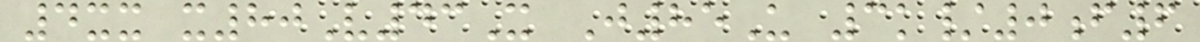4xx x80V43X J85U 3k/0f6
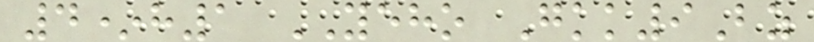4*h1 YEHO Gkk9Bz
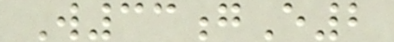W33gE2
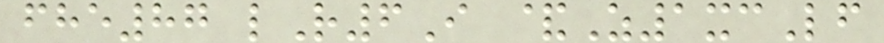fhe87 lR6I &Z1xcLf
